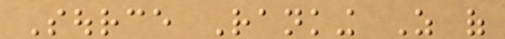Source Ranking As of
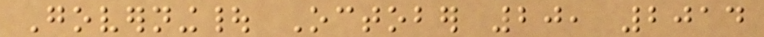Governing| October 20, 2014
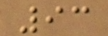93
